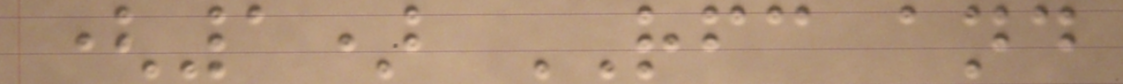(1) RFC and
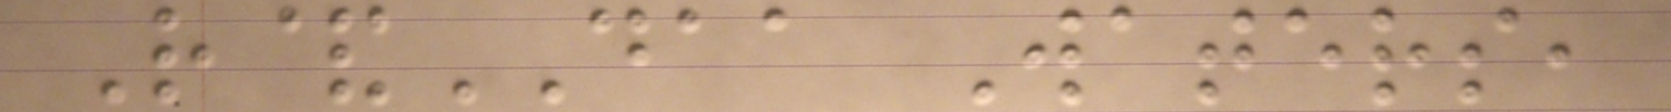R&DAA Waters,
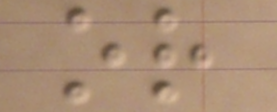or
